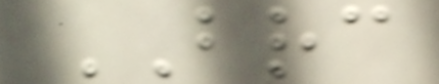BRC
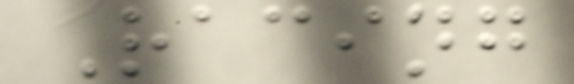Racing
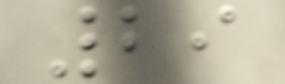29
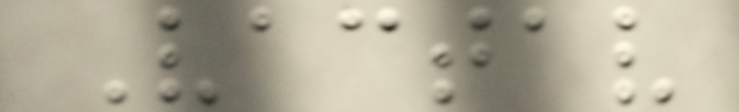Vactav
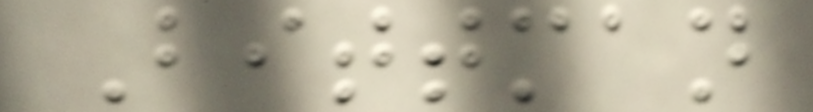Bittman
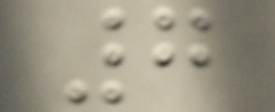7
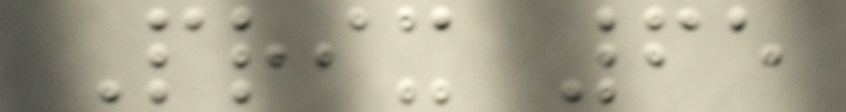Prix 65
